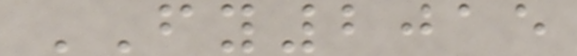FY2015
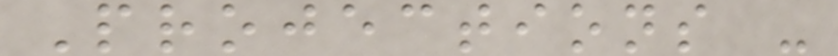Projections -
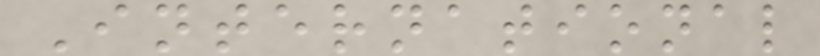International
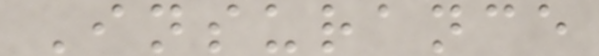Insurance
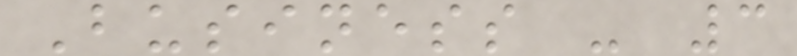Business - 3
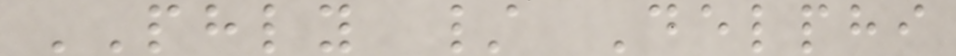PHLY / Delphi
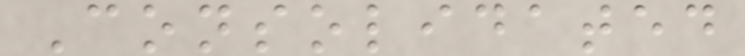Consolidated
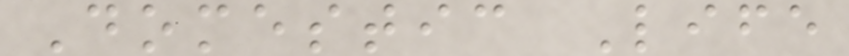Domestic Life
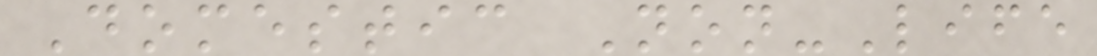Domestic Non-Life
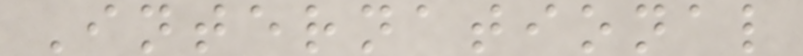International
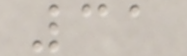31
